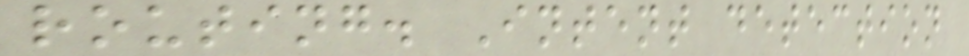routing. Intent detection
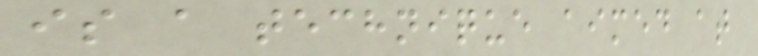is a technique aimed at
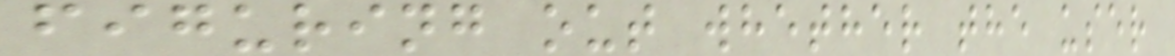figuring out whether the user
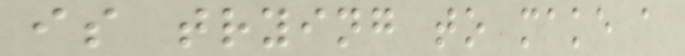is trying to make a
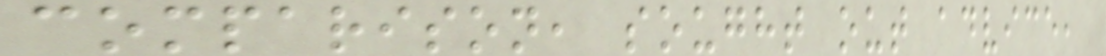comparison, sought out advice,
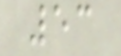53
